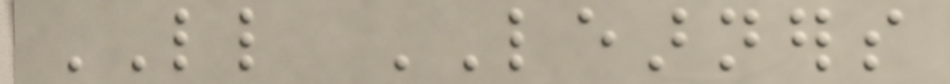LITTLE LEARNERS
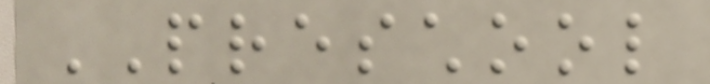PRESCHOOL
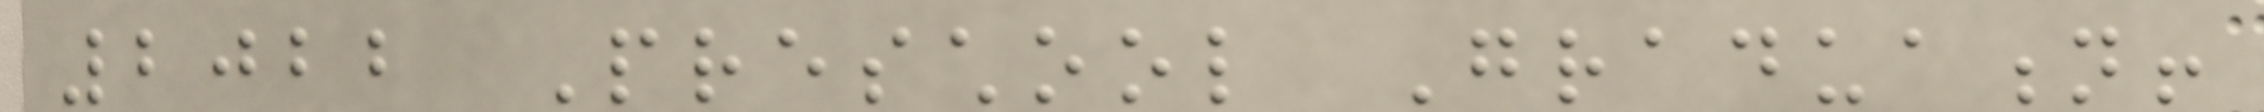2022 Preschool Graduation!
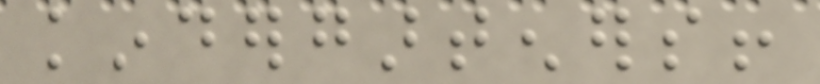kindergarteners!
